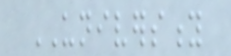UNIVERSITY
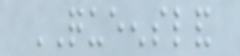QUEENSLAND
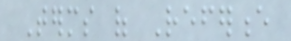Terms of Reference
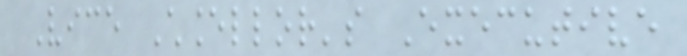Vice Chancellor's Executive
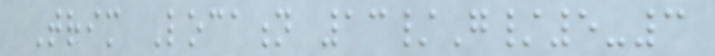Trim Location 13/G/5-3
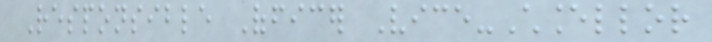Responsible Officer Vice-Chancellor
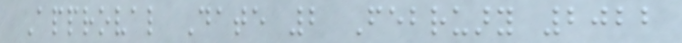Approval Date 2 February 2022
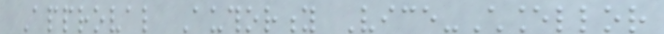Approval Authority Vice-Chancellor
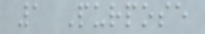1 Purpose
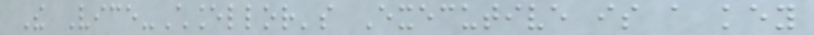The Vice-Chancellor's Executive is a key
